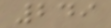249
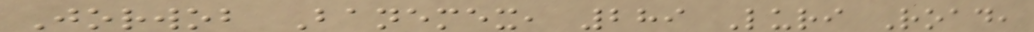Jorwob Banemex, 289 Luri Road,
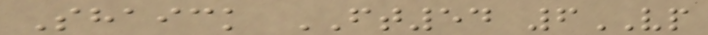Shaick FT54 6VP
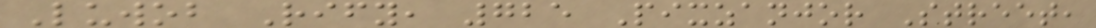Luwob Rify, 725 Pixzanjor Street,
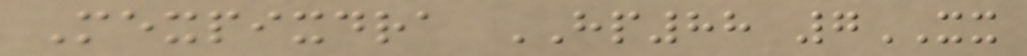Mexpixdra HP88 7XX
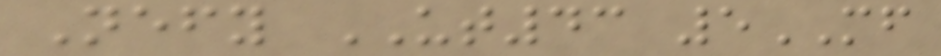Nefy UT43 5MF
